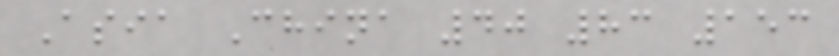Asia China 40 83 153
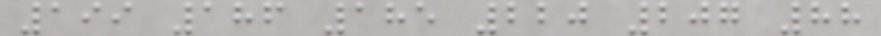199 186 185 220 207 88
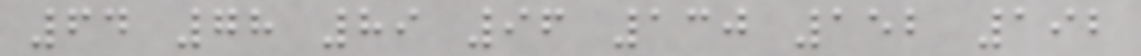64 78 89 96 130 152 192
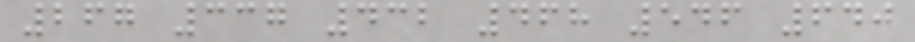267 337 432 468 546 640
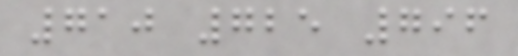710 725 796
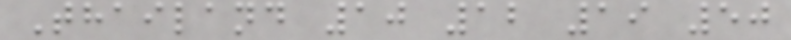Thailand 10 12 19 50
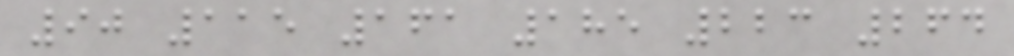90 115 161 185 223 264
